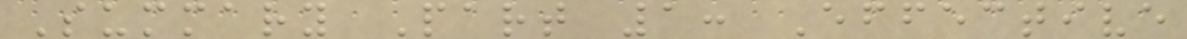Summary Part 1: Effective
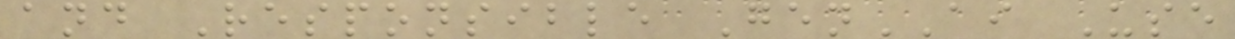and Responsible GenAI Use
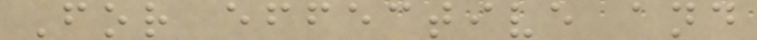For effective and
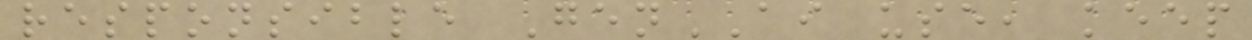responsible GenAI use, keep
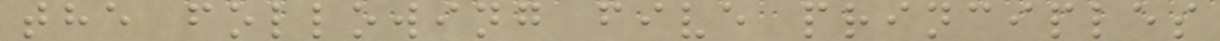the following five principles
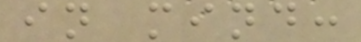in mind:
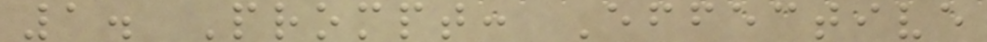1. Prompt: Effective
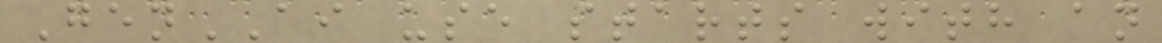GenAI use starts with an
